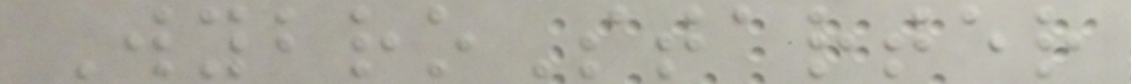WybroStarter
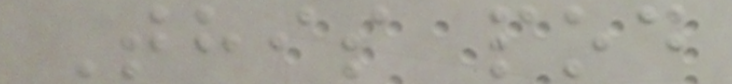This pod
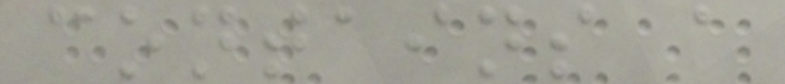contains a
